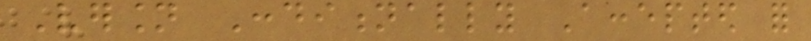Version Conditionally Accepted for
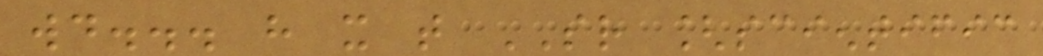would... have it that SR [scientific
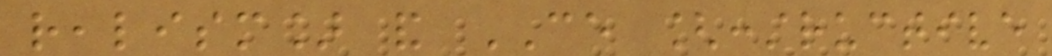realism] and CE [constructive
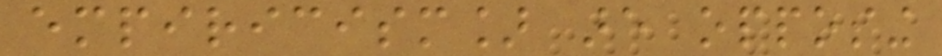empiricism] are opposing
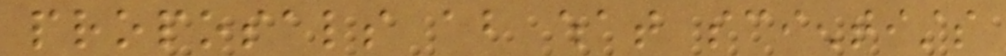proposals about what scientists
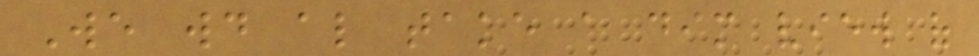We would also take a dim view of
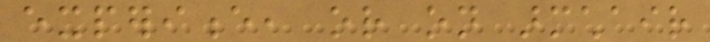experience, or on armchair
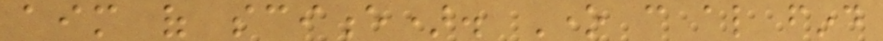aim of science). One can also find
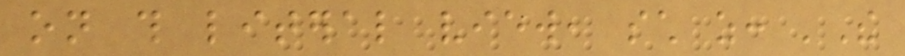on this literal view, such as: 'The
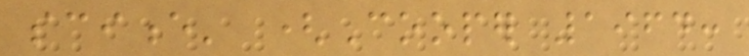science' (Cooper 1964:
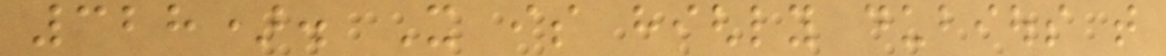328). It is highly dubious that
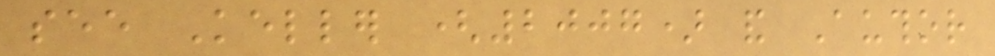see Keller (2007) and Author
